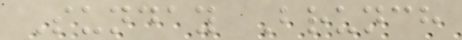Sunday Brunch
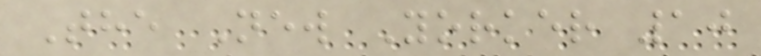The New Yorker 10
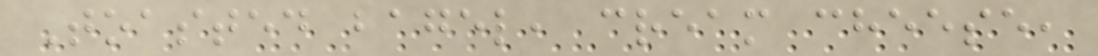Toasted bagel, cream cheese,
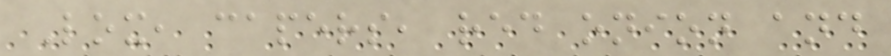Lox, capers, red onion and
